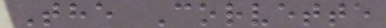The Corvette
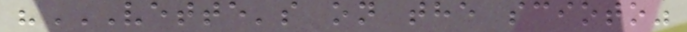"VETTE'S ON THE SCIOTO"
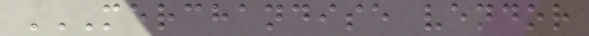MERCHANDISE VENDOR
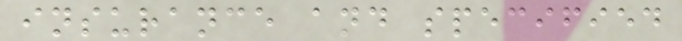insurance and specified
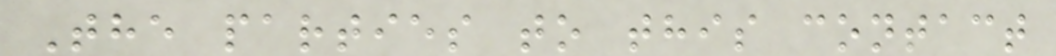The parties to this contact
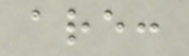are:
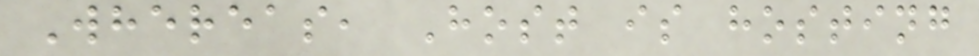Whereas, Host is hosting
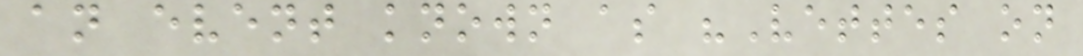an event known as "Vettes on
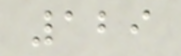129
